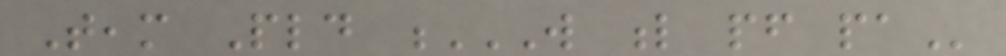Team Pld W L PF PA
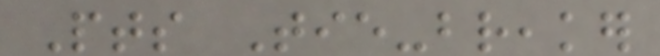Pts Tie-breaker
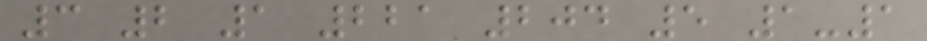3 2 1 221 204 5 1-1
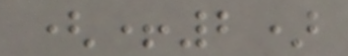(+2)
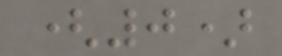(0)
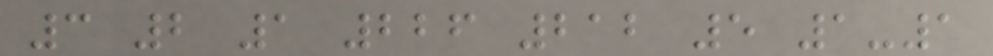3 2 1 226 212 5 1-1
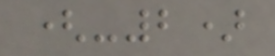(-2)
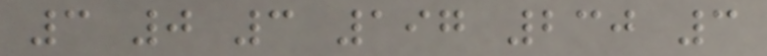3 0 3 197 230 3
